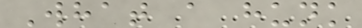What a hunk
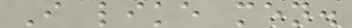I like men.
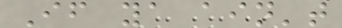If ya ain't
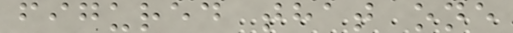figured that one
